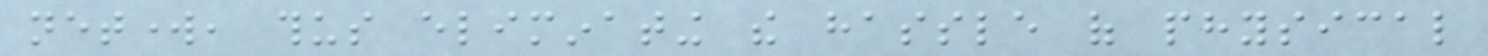network, thus eliminating the hassle of physical
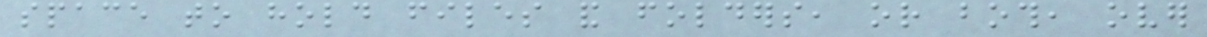space to hold files and folders, or both, over
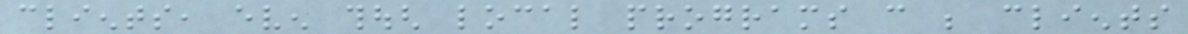clients, even though local programs can be clients
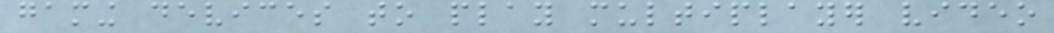gaming devices to play multiplayer video
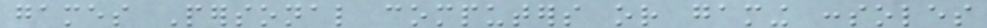games Personal computers or gaming consoles
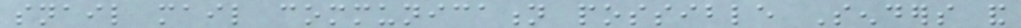snail mail communication possible Senders and
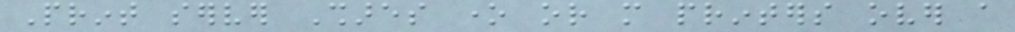Print server Shares one or more printers over a
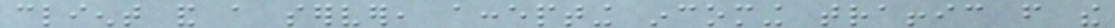client and a server, accepting incoming traffic from the
